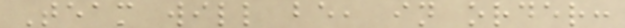Team will be, in order:
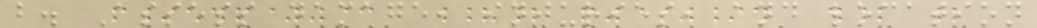b. Assess damage, injuries, and location
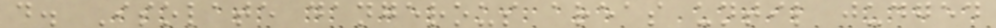d. Isolate dangerous areas until judged
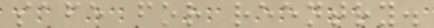safe for reentry.
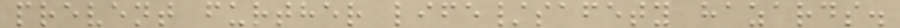prevent further life/safety hazards.
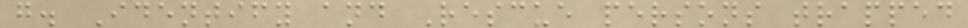g. Identify and Rescue persons trapped
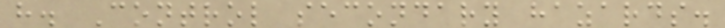h. Control secondary hazards.
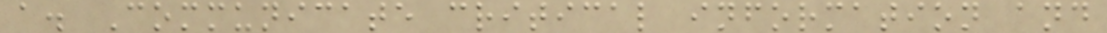a. Communicate critical information and
